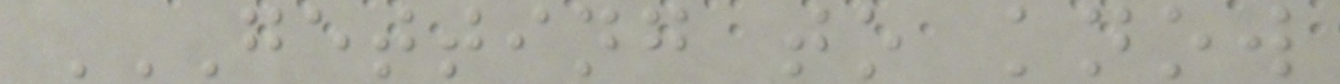GETTING TO KNOW
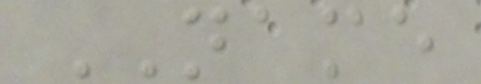NAME
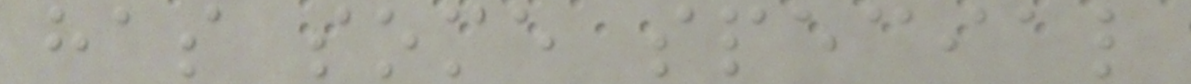has some special
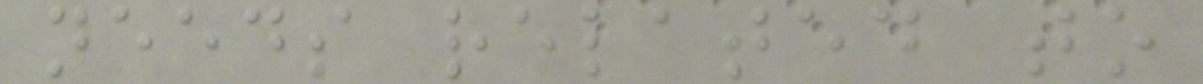needs related to
